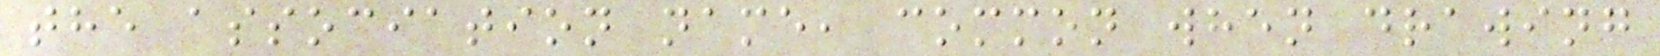the association name, common when drawing
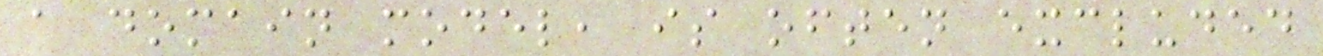a domain model, is often excluded
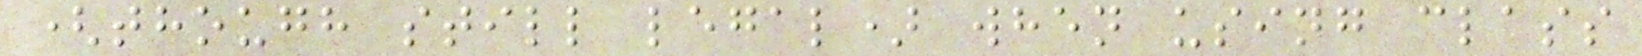(though still legal) when using class
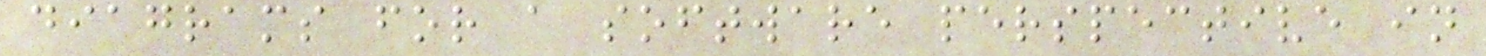diagrams for a software perspective in
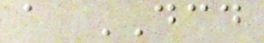a DCD
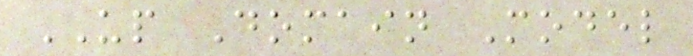UP Domain Model
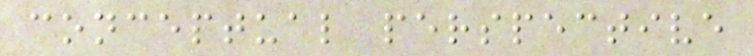conceptual perspective
